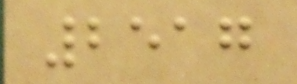2517
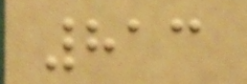813
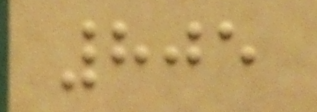805
